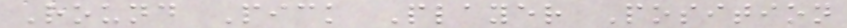Round Pick Player Position
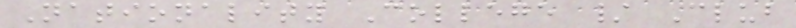Nationality College / Club
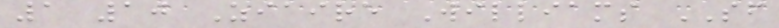1 10 Ziaire Williams SF
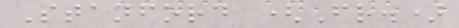Stanford (Fr.)
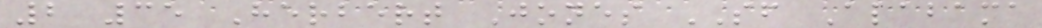2 35 Herbert Jones SF Alabama
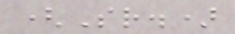(Sr.)
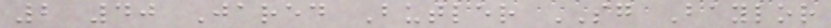2 40 Jared Butler SG Baylor
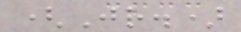(Jr.)
